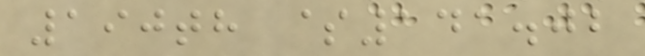190th $141.02
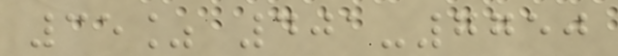35% 401-7750
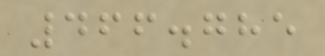466.785
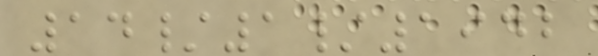14/1/1942
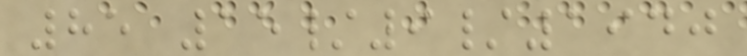85 15/9/1940
